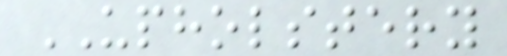UPHOLSTERY
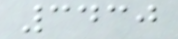3430
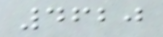4620
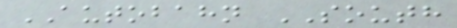AUTOBAHN SOUTH
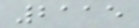2115
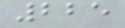225
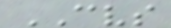CVS
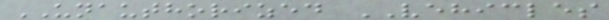UNAUTHORIZED VEHICLES
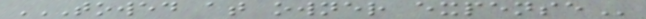TOWED AT OWNER EXPENSE
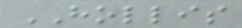HOLLIS
